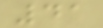41
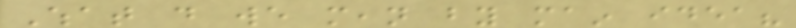What do we mean by main idea?
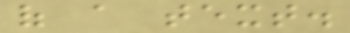of a text.
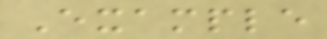Example
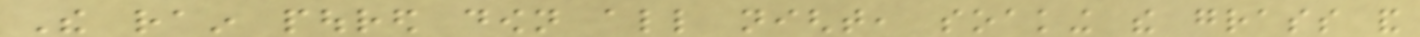The rain poured down all night, soaking the grass and
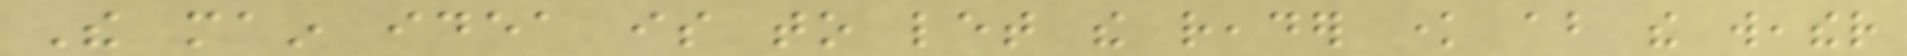The main idea is to let the reader know about the weather
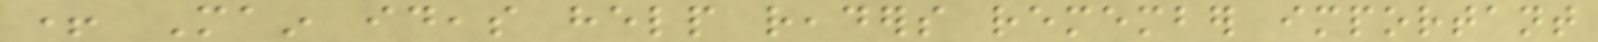+ Main ideas help readers remember important
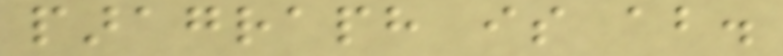paragraph is about.
